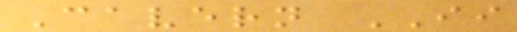Cavern II
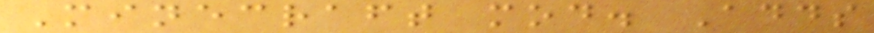Minecraft mod. Adds
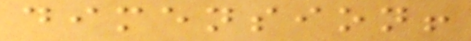dimension!
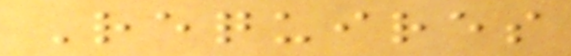Requires
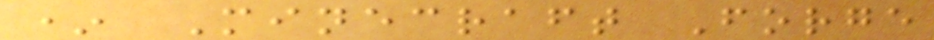* Minecraft Forge
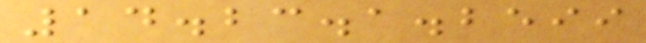14.23.1.2599
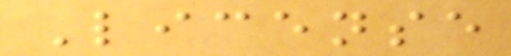License
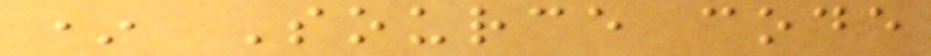* Source code
